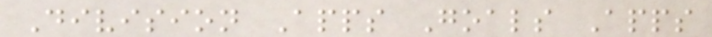Division Apps Goals Apps
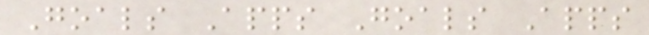Goals Apps Goals Apps
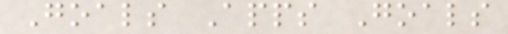Goals Apps Goals
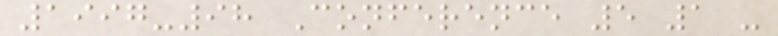1997-98 Conference 5 1 -
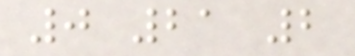0 21 2
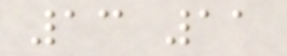13 11
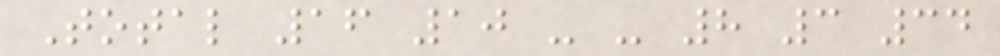Total 16 10 - - 8 3 34
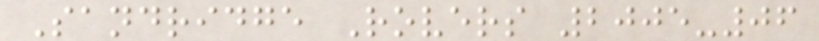Sandridge Rovers 2005-06
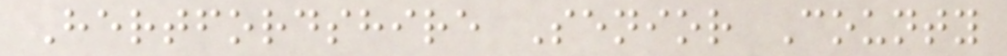Hertfordshire Senior County
